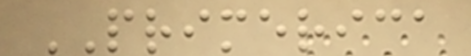PRIMERICA
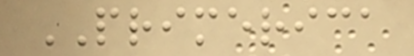PRIMERICA
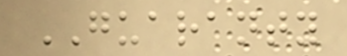GUARANTY
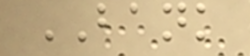BANK
